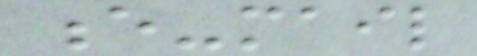e-mail
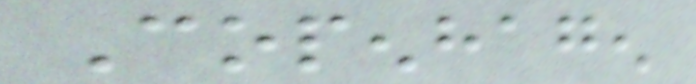Copenhagen
